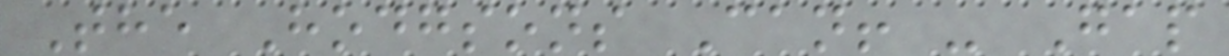The Hodgsons Can! - Gap
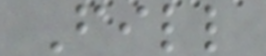Fill
